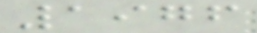1976
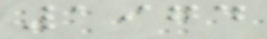1974
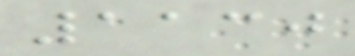1130
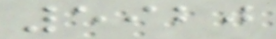5920
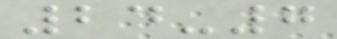24-7
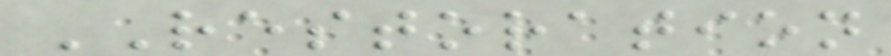RESTORATION
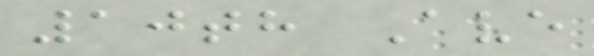10th Ave
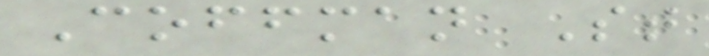Coffman St
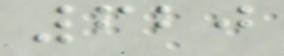620
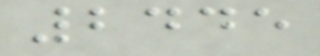2445
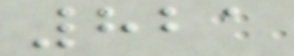821
